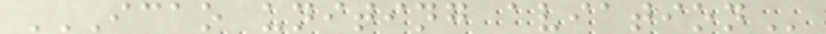ICAO UNITING AVIATION
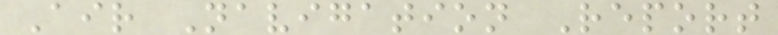Air Navigation Report
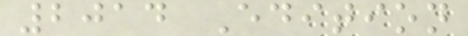2014 Edition
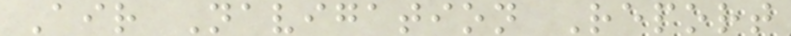Air Navigation Report
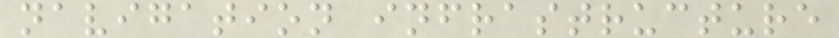navigation infrastructure
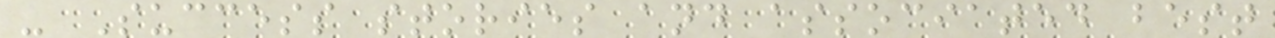- Success stories and associated best
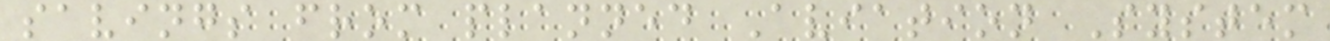savings from planned Aviation System
